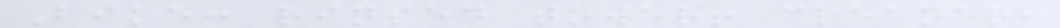Bike: rinsed tower! cleaner,
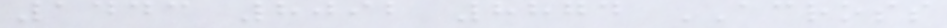1443 8092 8874 ACROSS
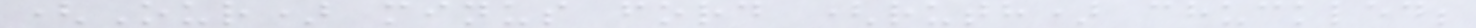(Our) minus ford (ruth) chuckled;
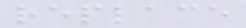replace
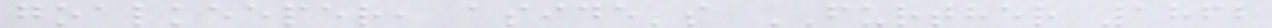goalkeeper, aside's FURTHER 1862
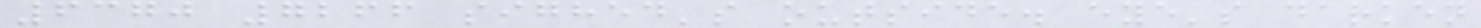6370 7266 sighed's outside. eye's darken
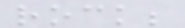rock;
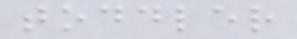toddler
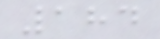184
